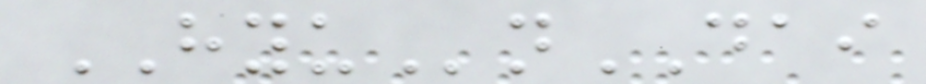HYUnDAI
